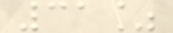31%
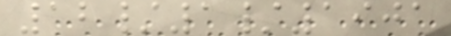12/1/1901
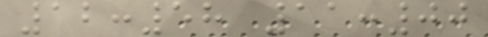12:58 11:00
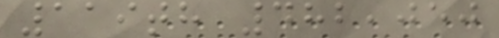119th 482,050
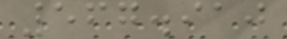567.910
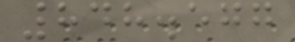848.577
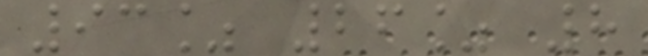93% 26% 8
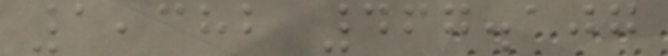1,382 467.107
